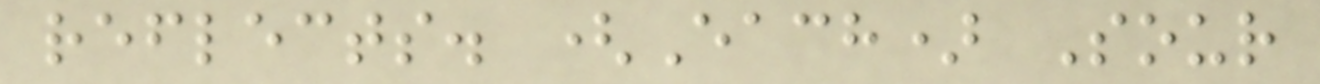reflects. (Each) Sour
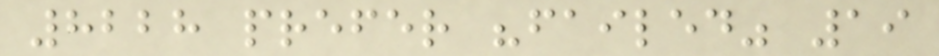8228 prefer "failed" 19
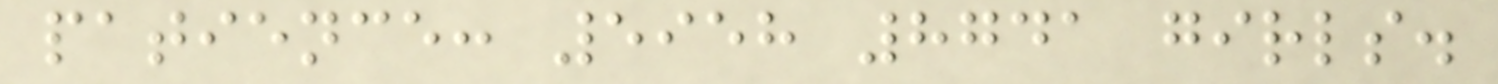patience: 5958 8741 girls.
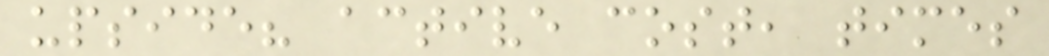upside? active cost, times
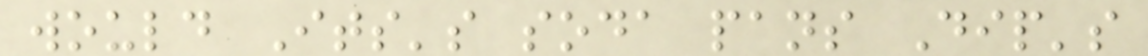would Its's soda pans Dip's
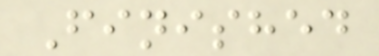Finished
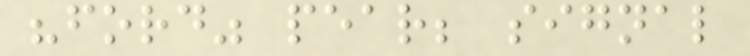"ford" pear; signal
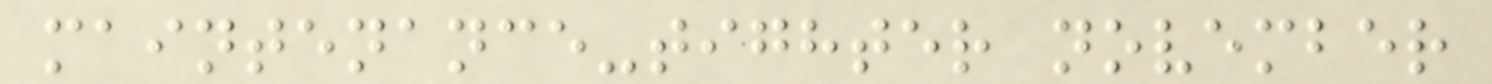maintenance-tighter november
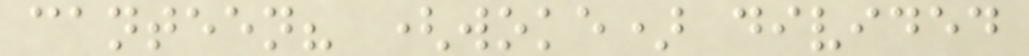canteen? (woke) divided
